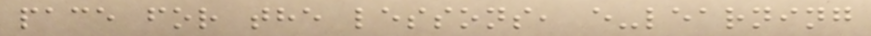pace for the lessons, e-learning
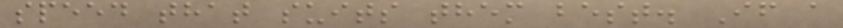speed that suits them best. If a
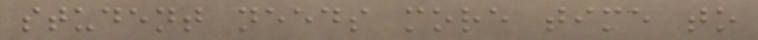student needs more time to
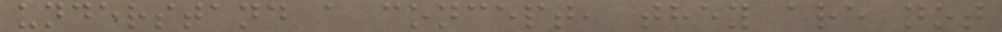understand a concept, they are not
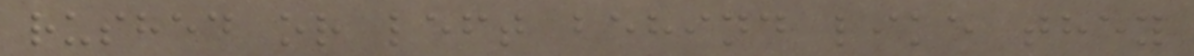rushed or left behind like they
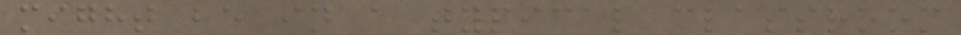might be in a typical classroom
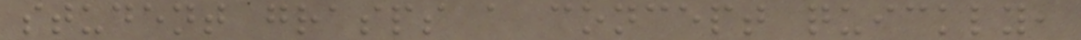student grasps a concept quickly,
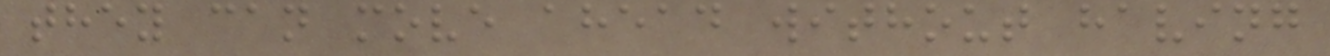they can move ahead without having
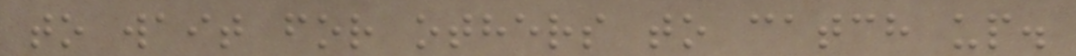to wait for others to catch up.
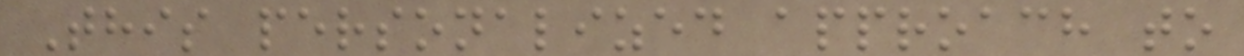This personalized approach to
